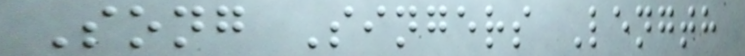Song Singers Length
